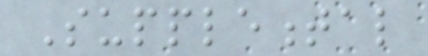Supplemental
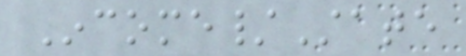Income/State
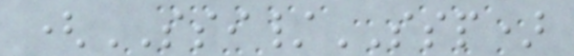(SSI/SSP)
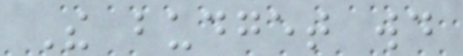The budget would
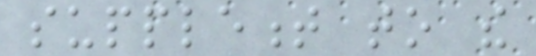supplement to the
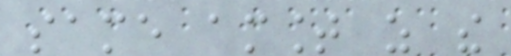same amount as the
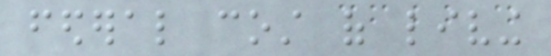federal cost of living
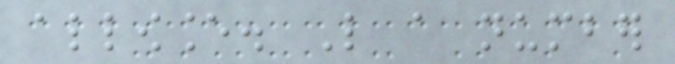allowance. Like a number
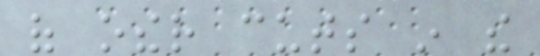of other cuts in the
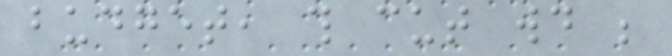budget, this cut would be
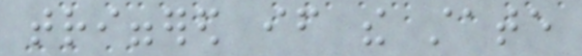triggered if the state
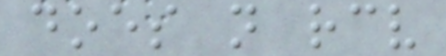does not receive
